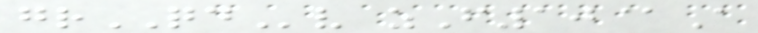grQDv zF10@A
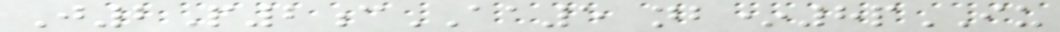J2P2cAA5 nb*8pIU
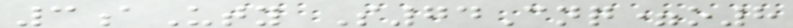3aUty S74Cnq=o8
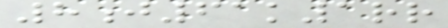8j61k1rr
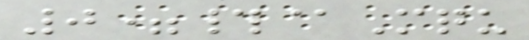0=#@Mqu
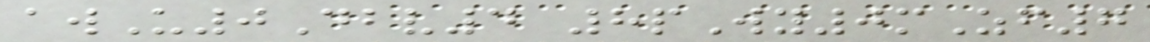awU0Dbv4 8pWy0mZf7
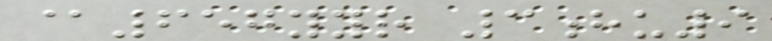@657yyr 3hu9
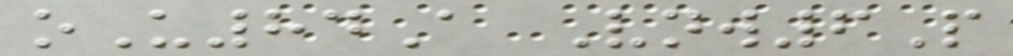oU84A Vnw6P
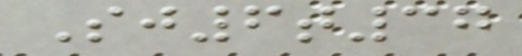Sj6t37
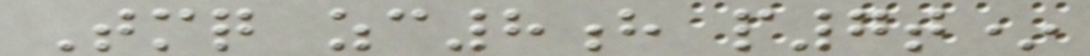Tmq zc8h p7t*
